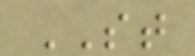ST
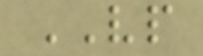VP
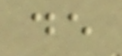de
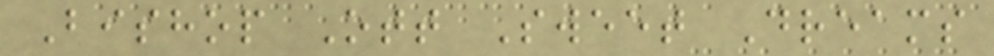Bishop Ott Sweet Dreams
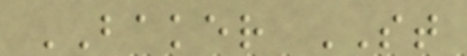BAKER ST
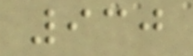930
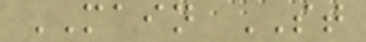MAIN ST
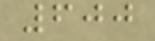600
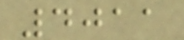4011
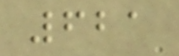621
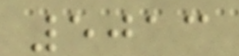5013
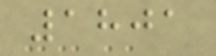1801
